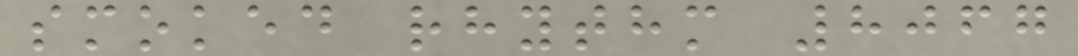smoked rhythm 8067
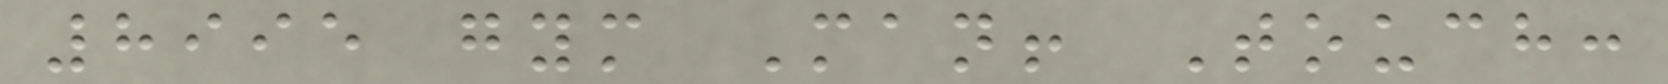8995 gym Man! Touch:
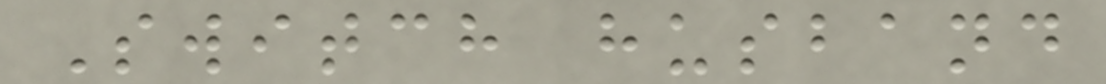Switch husband
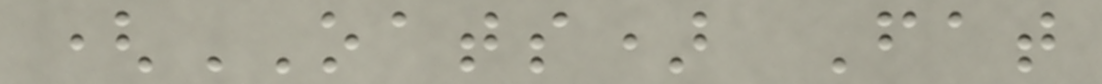(OATS) Fat
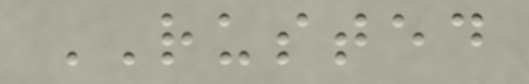RUSTED
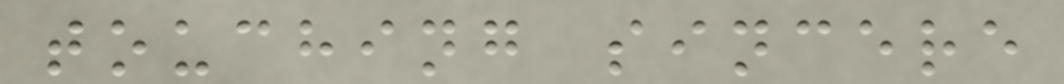touching sincere
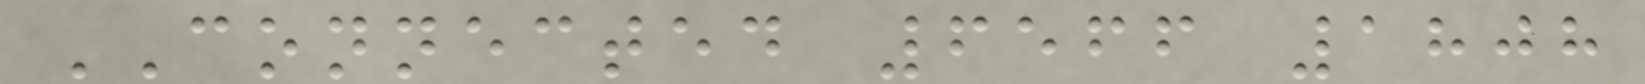CONNECTED 6566 1808
